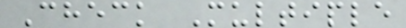Check Multiple
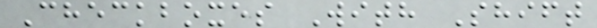Checkboxes With Shift
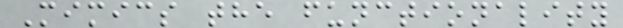Mimics the functionality
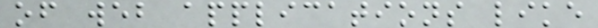of web applications like
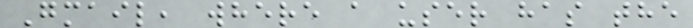Gmail, where a user has the
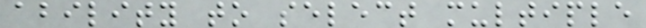ability to select multiple
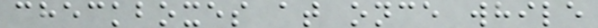checkboxes at once while
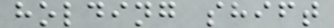holding shift
